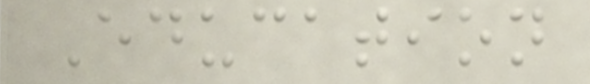Education
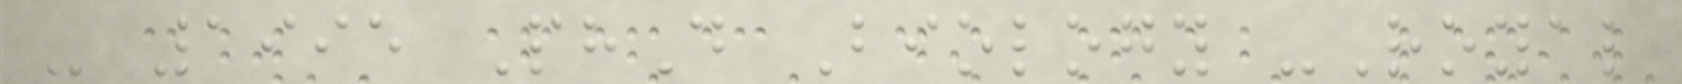- 1995 PhD Biology -Royal
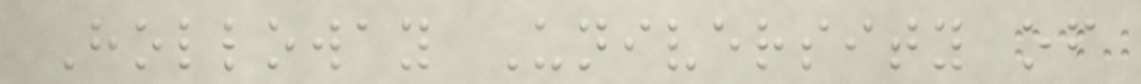Holloway University of
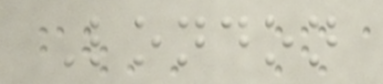London
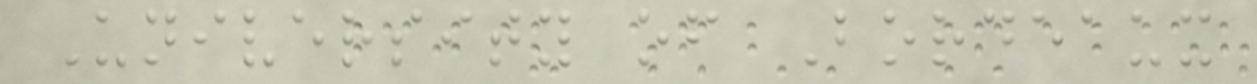University of Bordeaux
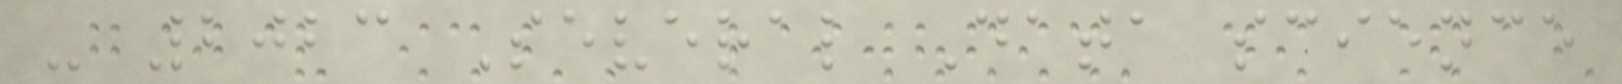- 2023 Several Data science
